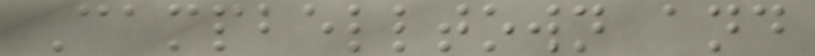Campbelltown and
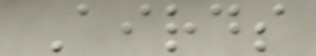Airds
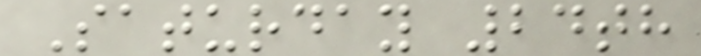Saturday 24th
